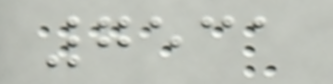7531
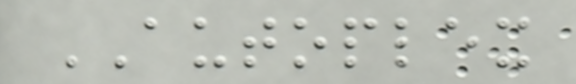AUTOPLEX
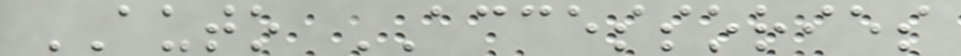AUTO ACCESSORIES
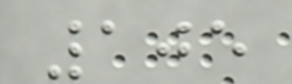105
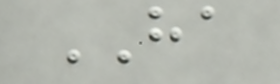HA
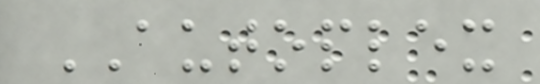AUTOPLEX
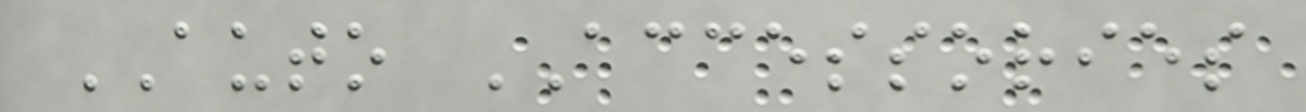AUTO ACCESSORIES
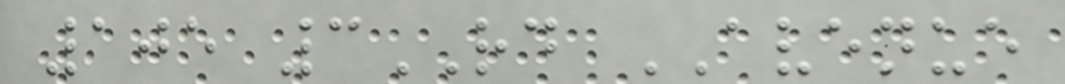105 3RD AVENUE
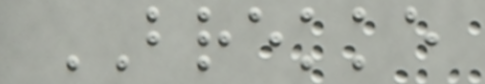BREKKE
